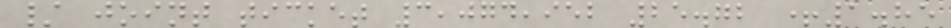/ joint ticket 3,074,952 25.72 +1.85
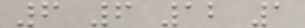6 6 12 1
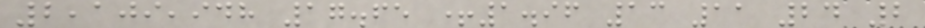2,109,948 17.65 +1.96 13 11 24 2
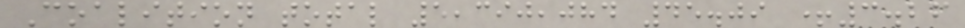Coalition total 5,390,084 45.09 +3.26
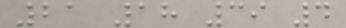21 18 39 4
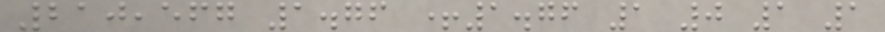210,567 1.76 +1.76 1 0 1 1
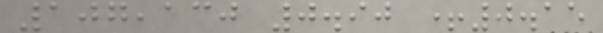107,130 0.90 +0.15
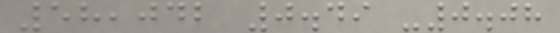58,042 0.49 -0.08
